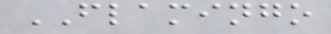FLAMINGO
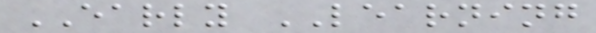EARLY LEARNING
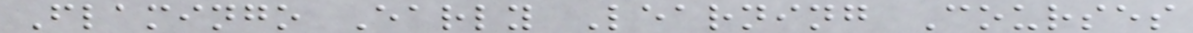Flamingo Early Learning Courses
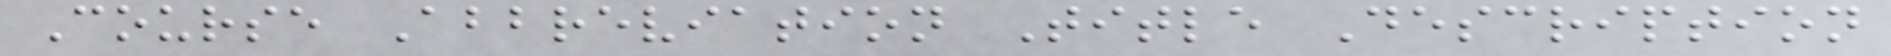Course Abbreviation Title Description
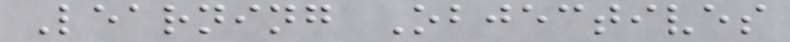Learning Objectives
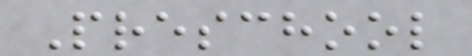Preschool
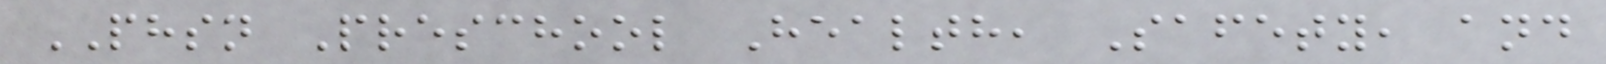PHSN Preschool Health, Safety, and
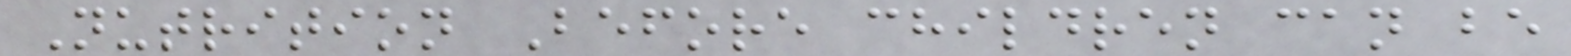Nutrition Before children can be
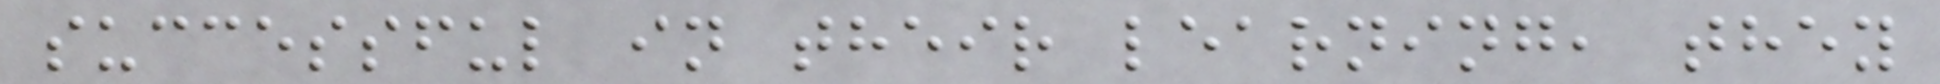successful in their learning, they
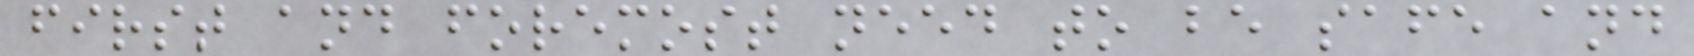first and foremost need to be safe and
